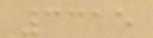3315
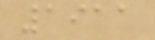1911
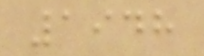1948
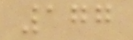177
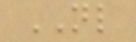NL
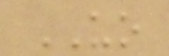UO
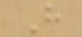H
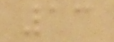13
